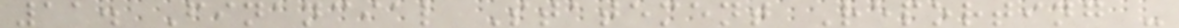11. Financial Statement Reporting -
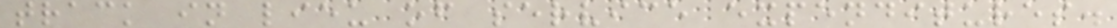track in lieu of service expenditures.
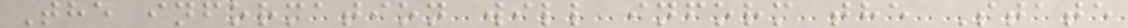The information will inform the State
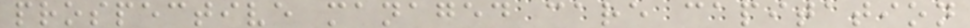prospective managed care capitation
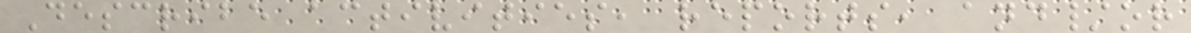Describe activities, reports, and/or
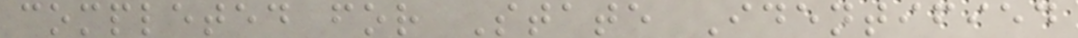completed for State Identified
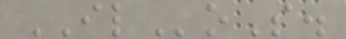ILoS.
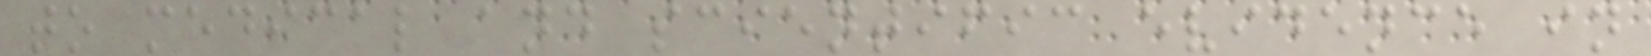to medical and scientific evidence in
